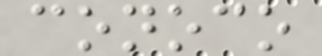conoco
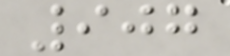907
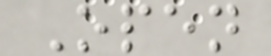Open
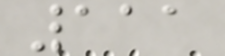111
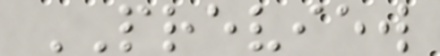PREVIEW
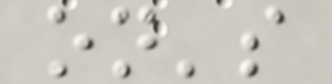on's
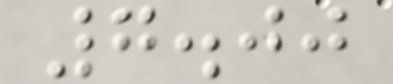7.00
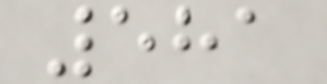581
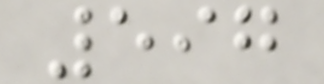597
